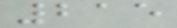215
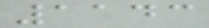1143
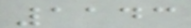1143
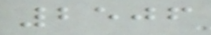2506
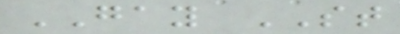GAY ST
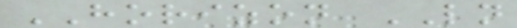HORIZON LN
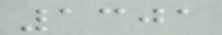1301
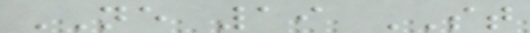NE 19 ST
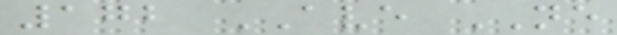172 AVE NE
